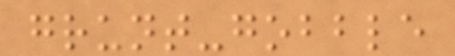grunt-gobble
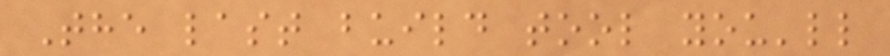The last build tool you'll
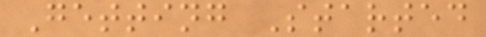Getting Started
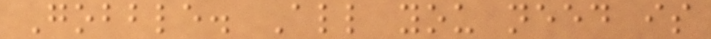Gobble. All you need is
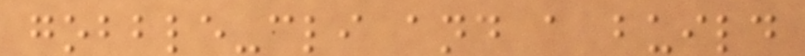gobble-cli and a build
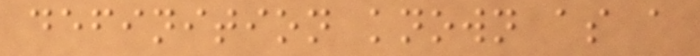definition known as a
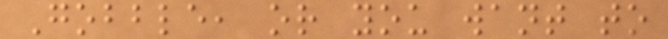Gobble, or you want to
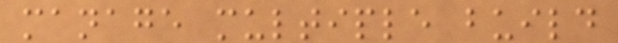manage multiple build
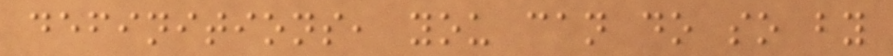definitions, you can do so by
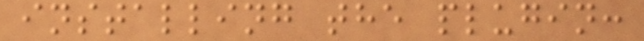installing the plugin:
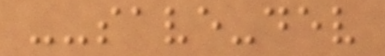--save-dev
